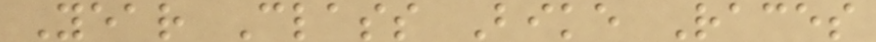Year Class Bike Races
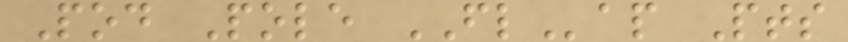Pod Pole FLap Pts
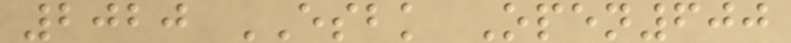2020 ESBK Open600
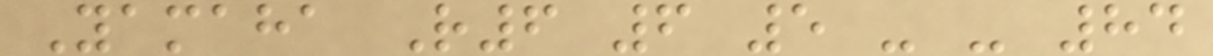Yamaha R6 6 5 - - 84
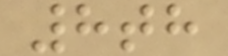8th
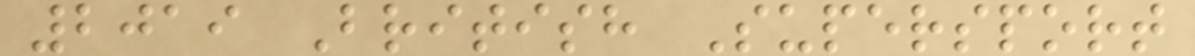2019 British Supersport
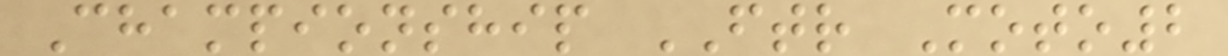Championship FTR Moto2
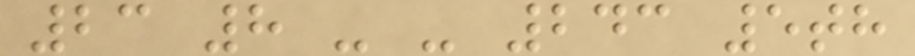23 8 - - 243 5th
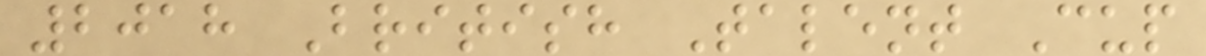2018 British Talent Cup
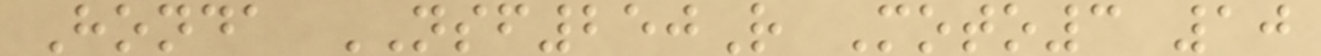Honda NSF250R Moto3 10
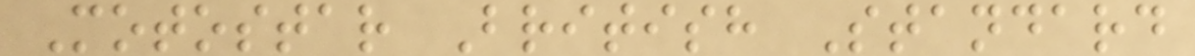Motostar British Standard
